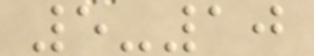5-10
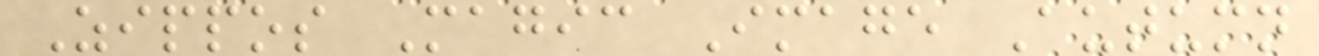Zippos Magic Image Autumn
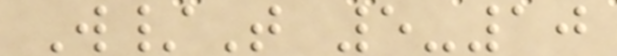W/T 5-10
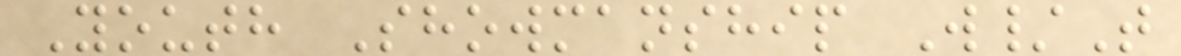Youth Showmanship W/T
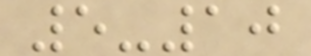5-10
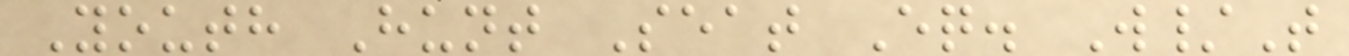Youth Hunt Seat Eq. W/T
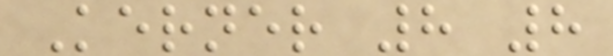Kerner 8 8
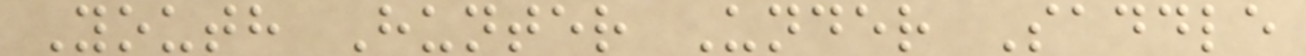Youth Hunter Under Saddle
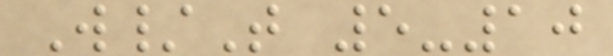W/T 5-10
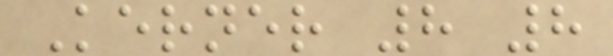Kerner 8 8
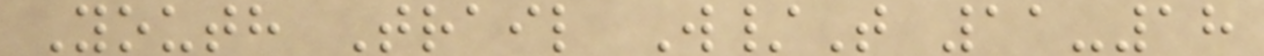Youth Trail W/T 11-18
